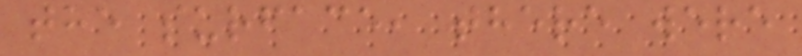the surface, there were
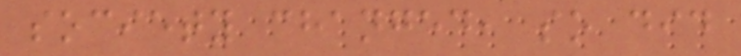society changed, so did
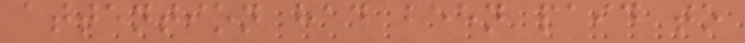attention had been paid to
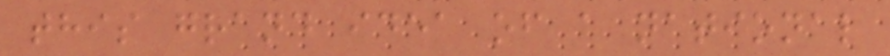this grand idea of a national
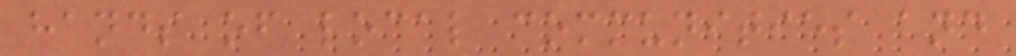hands of local communities and
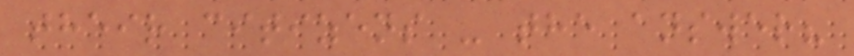their citizens - the answer?
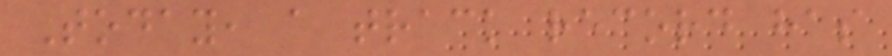Today, a track record has
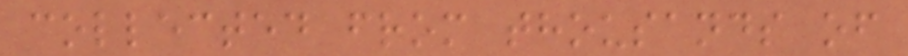collected from thousands of
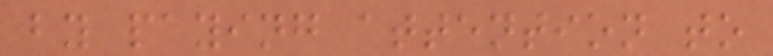by paying attention to
